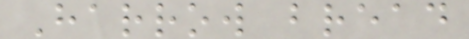Harrow bread
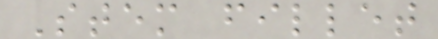Stem fillet
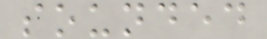sounded
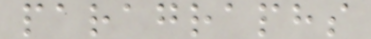paragraphs
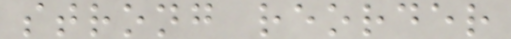strong reorder
